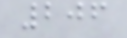206
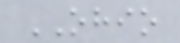OHIO
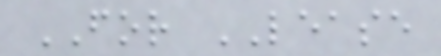FOR LEASE
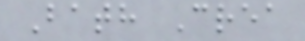Bath Crea
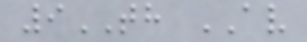9TH AV
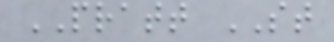PRATT ST
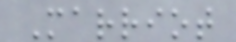Marriot
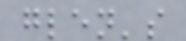glen's
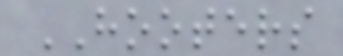HOOTERS
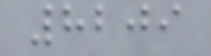8209
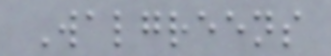Walgreens
